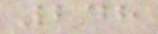248
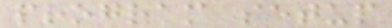program setup
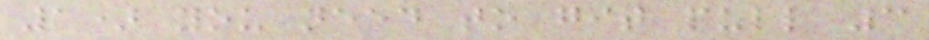1) you need to git pull 3
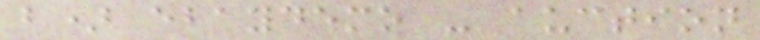b) ebaydemo - auction
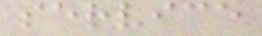service
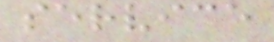service
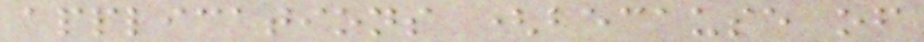applications (because of
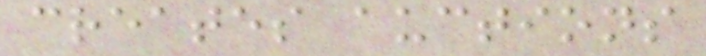creates auctions
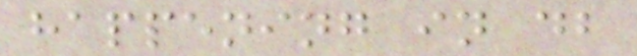happening in db
